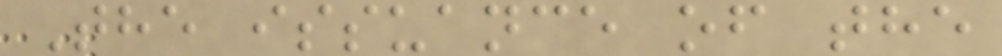The issuance of the
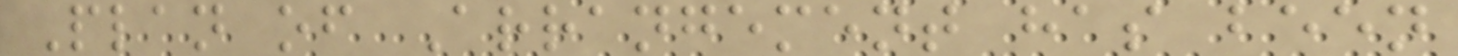Plan of Arrangement has been
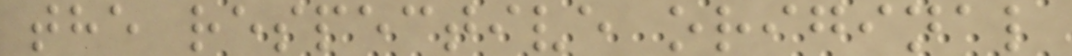the respective original
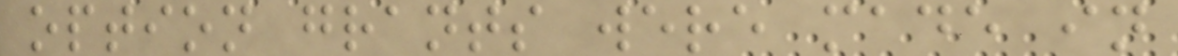option grants were made in
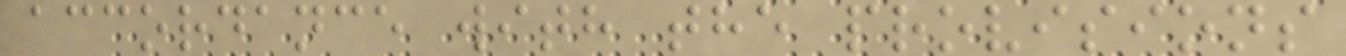accordance with the provisions
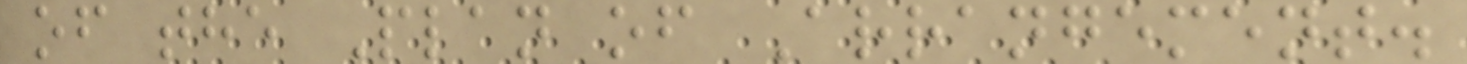of the Plan of Arrangement.
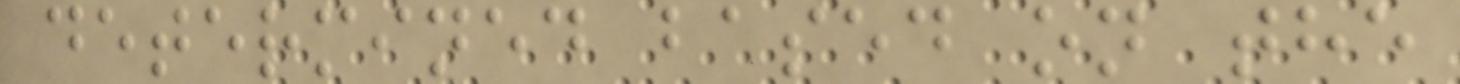determined based on the
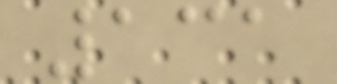131
